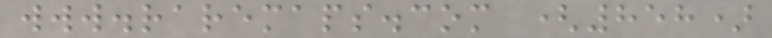www.raremaps.com (858)
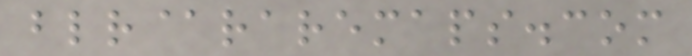blr@raremaps.com
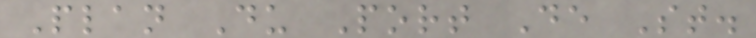Plan Du Port De St.
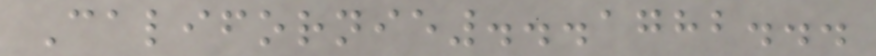Californie...1782...
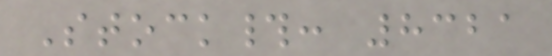Stock#: 8321
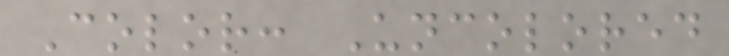Color: Uncolored
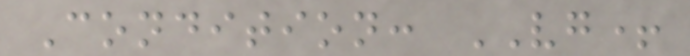Condition: VG+
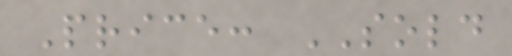Price: SOLD
